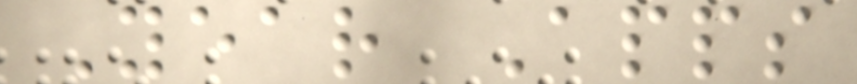Year Apps
